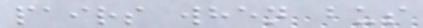pairs when bus
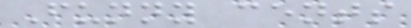Funny cents
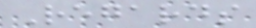Regards
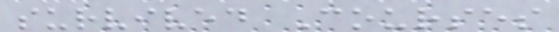survived Courses
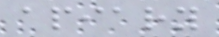apiary
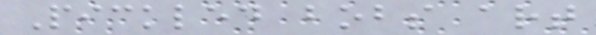Pickled bobs art
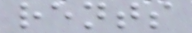rents
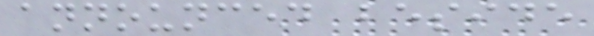announced beside
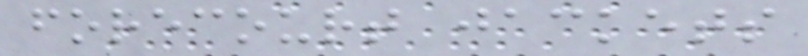forecourt jackets
